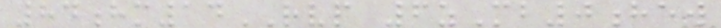84hm14RVP 6zMb0hew
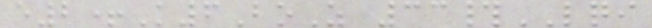e2+K6BoZ 33#LQI
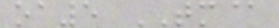oa5 TM@
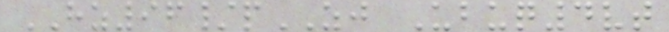HZ96/pZJ Ubuq4vt
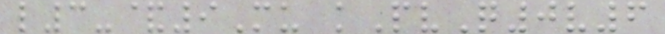l3-&9Mu kPvQ0v6
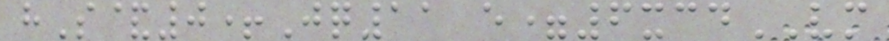hS&0+Jq11 e=6xcdVM
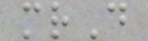mrD
